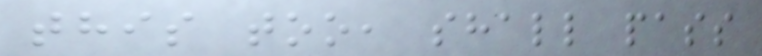this too, shall pass
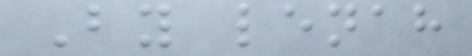By lenah
